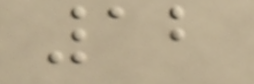12
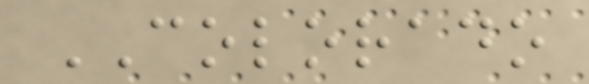COLORADO
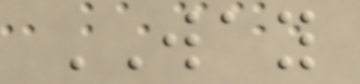WAY
